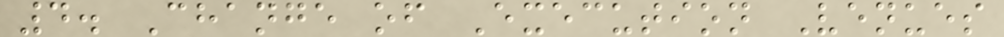4. Change of Execution Venues
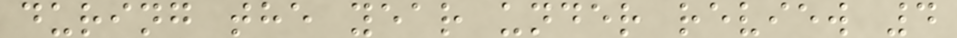during the year under review 4
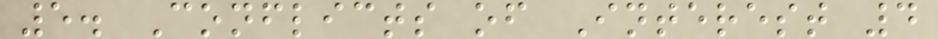5. Conflicts of Interest 4
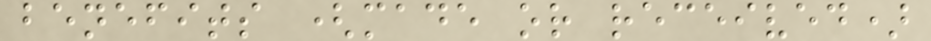benefits (made or received)
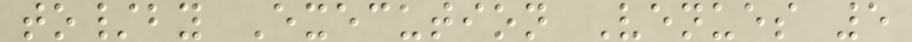to/by Execution Venues 5
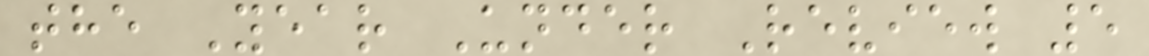the Year Under Review 5
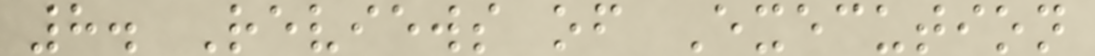8. Reviews of Execution
